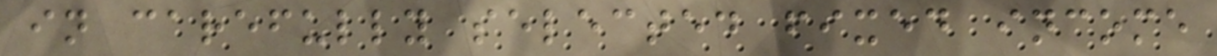in carefully selected fixed income
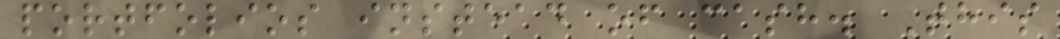portfolios instead of cash. This
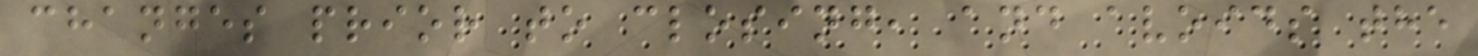changes prior to closing, and avoids the
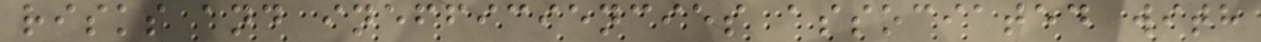risks and inefficiencies associated with
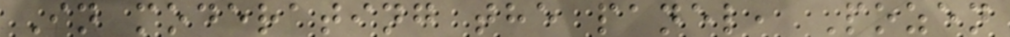In moderating the panel, Pozen
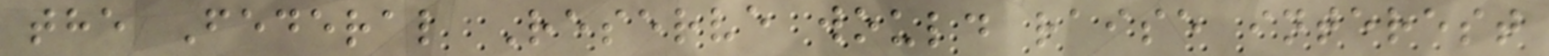the Federal Reserve would raise interest
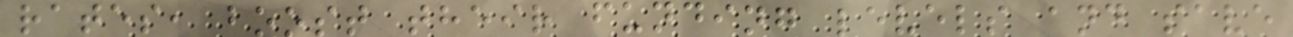rates, boost their funding levels and save
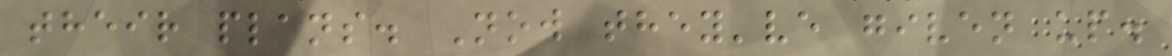their plans. Now they've given up.
